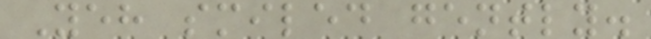Yeh smiled gently.
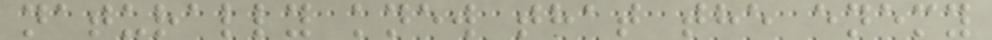naturally knew that the enemy
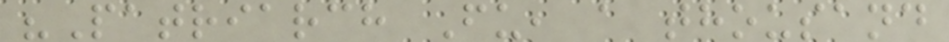"Patriarch Fu, a thousand
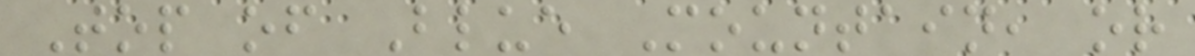Top of Blue Mountain, or
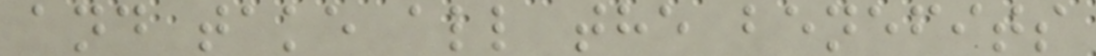and take all the benefits
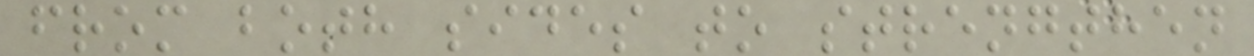from both sides to strengthen
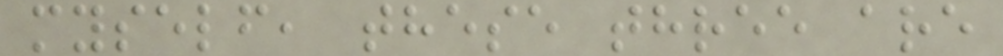myself, these three are
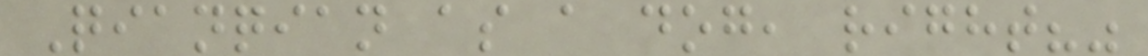Qianqian as a dog, right?"
